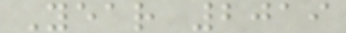Year 2019
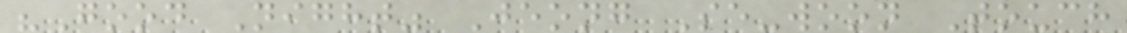"Good Night" Jeong Se-woon Touch
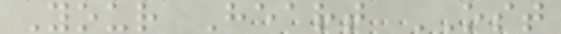Your Heart OST
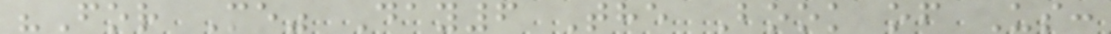"For Me" Day6 The Book of Us:
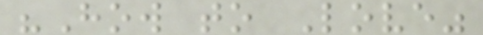"How to Love"
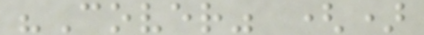"Cover" ()
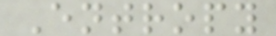Entropy
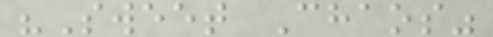"Sweet Chaos"
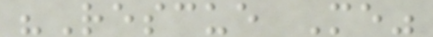"Rescue Me"
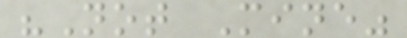"Not Mine"
